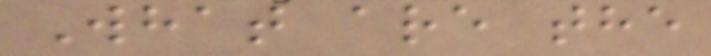What are the
